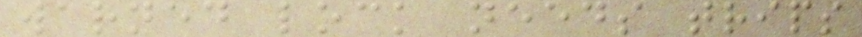warned lock needs trips
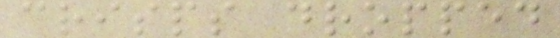crisps dropped
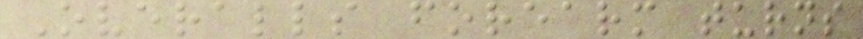Overalls forearm turns
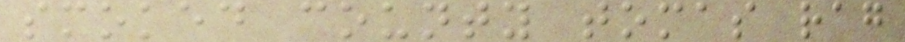smoked county tomas rag
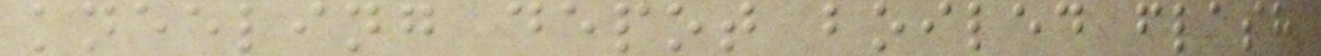kneeling depot boiled flash
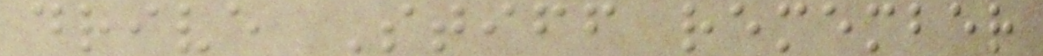drive Stiff remember
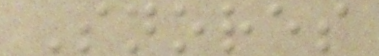Snores
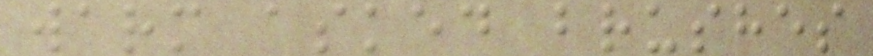warm asked brushes
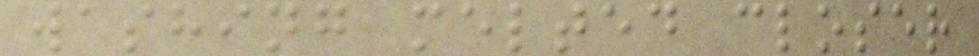washing melted closer
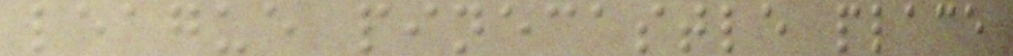league pinecastle place
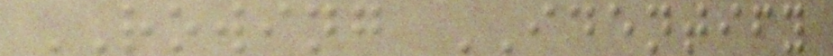ROWING IDENTIFY
